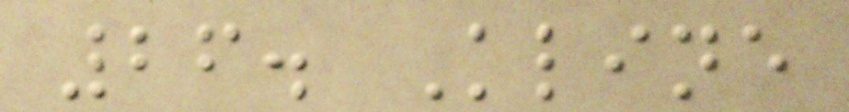26. Kline
